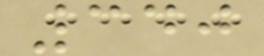340
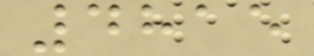4815
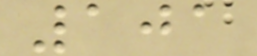101
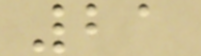21
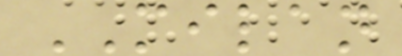MILAN
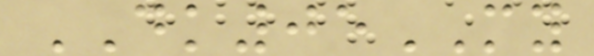DK05MY
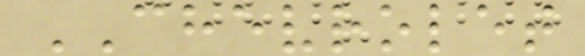CHEVROLET
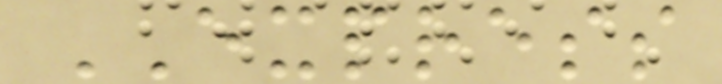EXPRESS
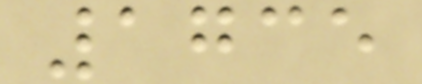1735
